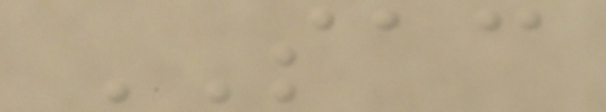SAC
